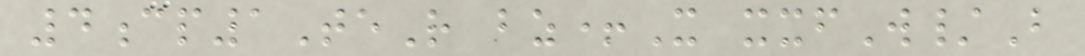4cp1TeR bz+X xxfW/B
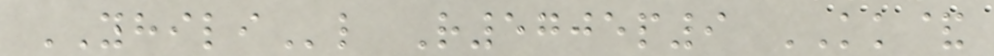YHILIl R5705p9 KK&
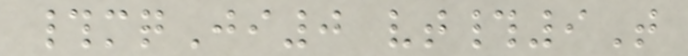#mqJi0 vt#9T
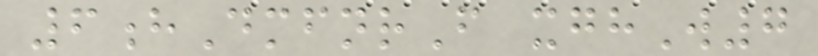6hDmfnrF xghW7
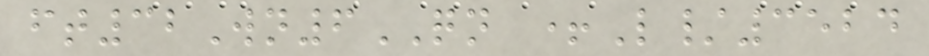ft32Wn6QN +L/3524
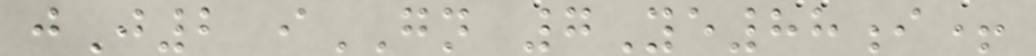jJ2 iGN 7Ye88i+
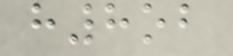h8ob
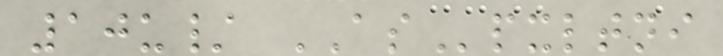10u/ ASpxltni
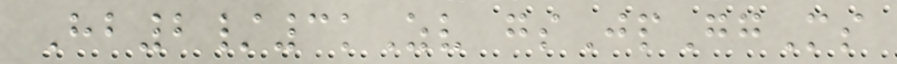Hb2/3kZv gsJpGgMs
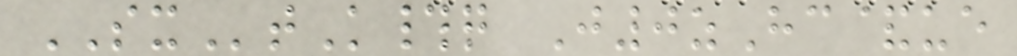SXtK#q J0zHc&ue
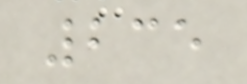235
